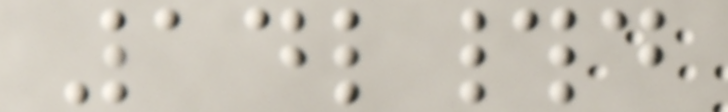14l#d
